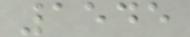1545
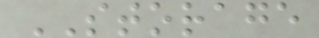STORAGE
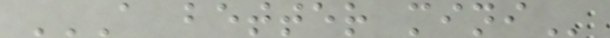A BETTER MINI
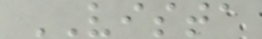VISTA
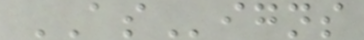ASigns
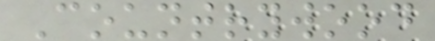Countrywood
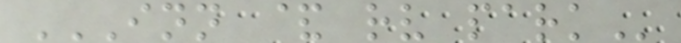INN & RV PARK
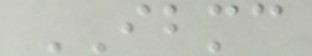IBMC
